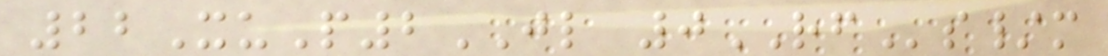22XuP2JL 0RFs/m
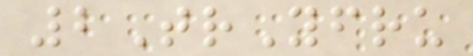2TrYfru
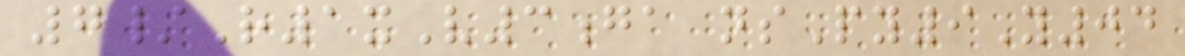7/R1xV3ga nsPy9Y04
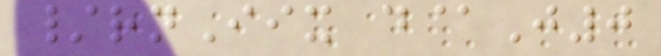/rnIix d@J0
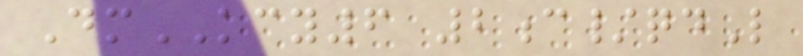DmKCY6 2c/qdL
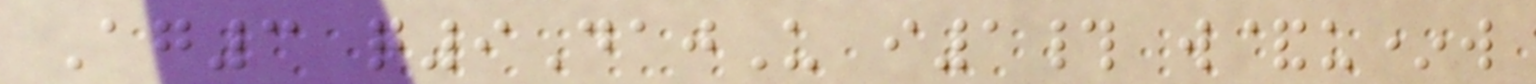Ag3 q9DajU i1# w&u*w
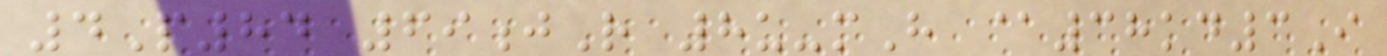4P84 69jR 8u-mH @38kd3I
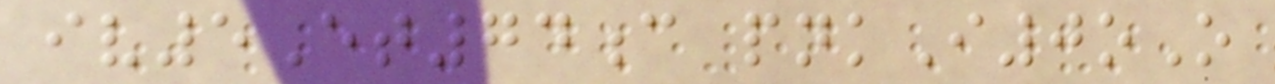iv5Et74c pnkI0oO
